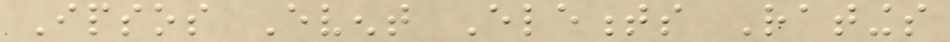Ipsos Event Elements Ratings
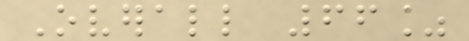Overall 66%
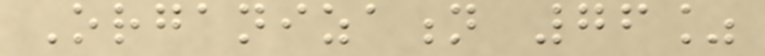Organization 76%
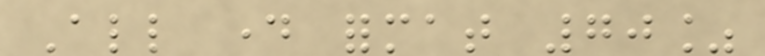All day format 70%
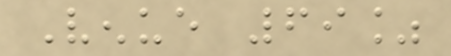Venue 69%
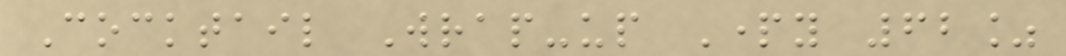Cocktail Wrap-up Party 62%
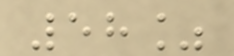58%
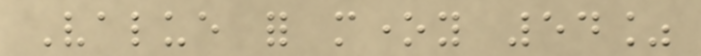Value for money 54%
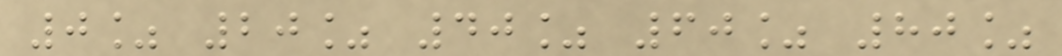0% 20% 40% 60% 80%
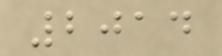2014
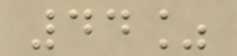44%
